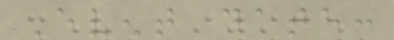Event date:
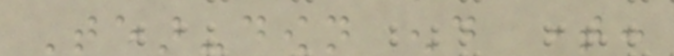Tear-down end time:
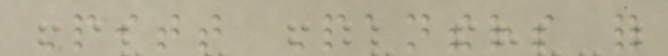Pitt Panthers for
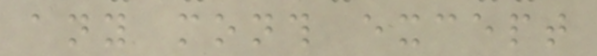any month except
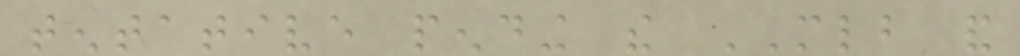tentative pending the MLB and
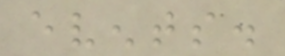events.
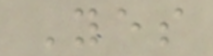Yes
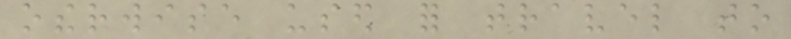otherwise used for travel to
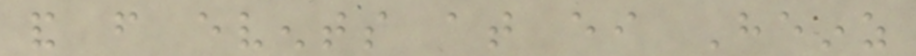and from events at either Heinz
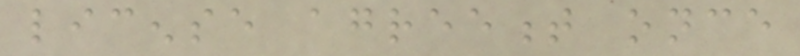license agreement once
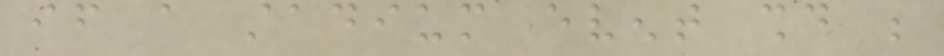if a stadium event should be
